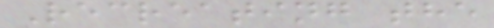Recreating the
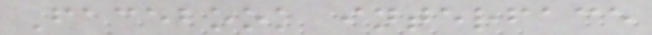Facebook interface
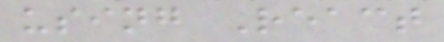using React
